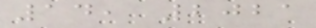14, 2021
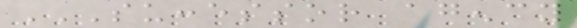SUCCESSOR AGENCY
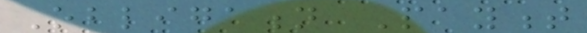Obligation Payment
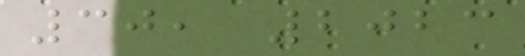30, 2023
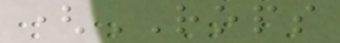(ROPS
